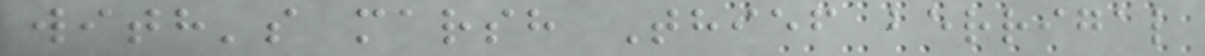with's marsh Thief berrigal
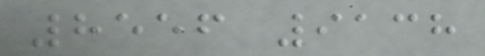8556 9138
